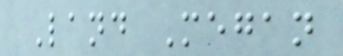Land Megan
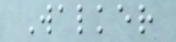Walker
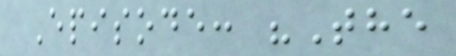Episode: "The
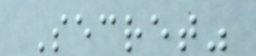Secret"
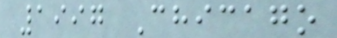1997 Chicago
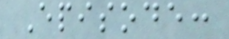Episode:
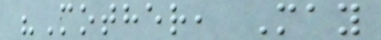"Mother, May
